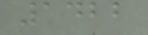1422
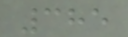385
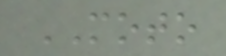MOTO
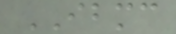IBMC
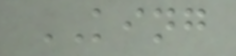KING
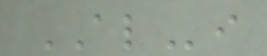ALi
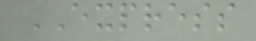EXPRESS
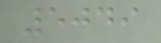5049
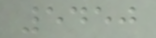5450
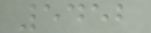5452
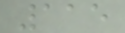115
